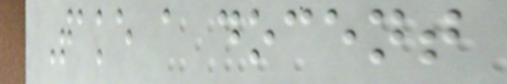Take a docent
